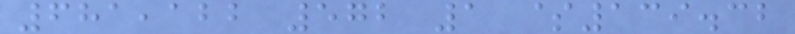681,122 572 1 $139.32
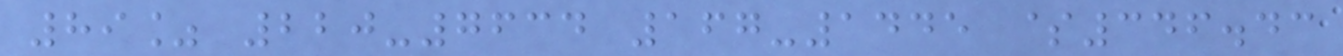89% 220-7634 167-1445 $346.43
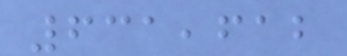631,612
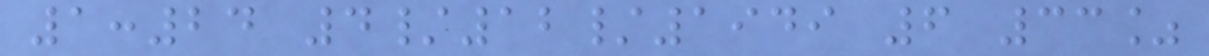1:24 4/12/1949 6 33%
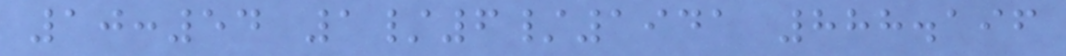10:54 1/6/1941 888.196
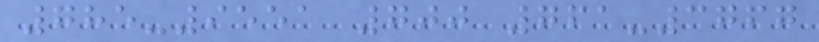785-9551 700 761-3767
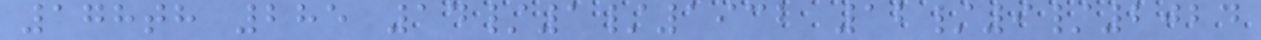178th 285 14/1/1932 12/9/2024
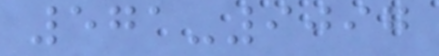571-9097
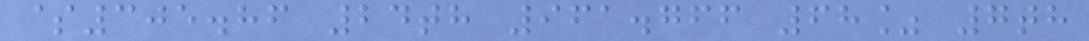$305.86 24th 961.766 68% 7th
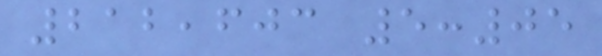212,603 5:05
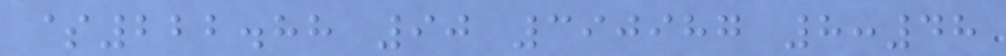$222.88 90 390987 8:48
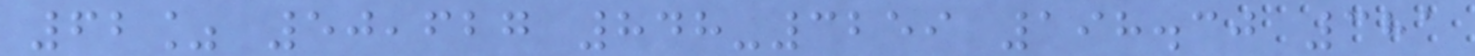62% 50,627 848-3259 198.30 381
